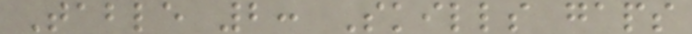Table 2: Skills gaps
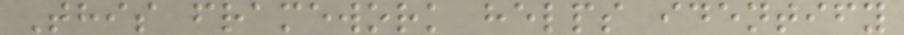This framework helps identify
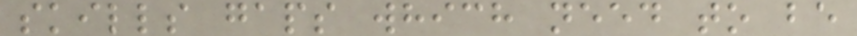skills gaps which need to be
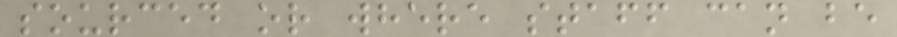sourced or where staff can be
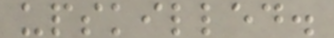upskilled.
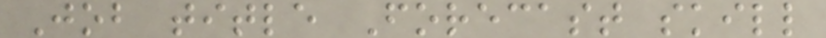Job title Forecast skill
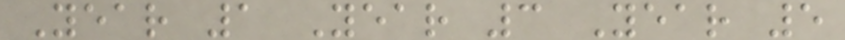Year 1 Year 3 Year 5
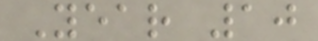Year 10
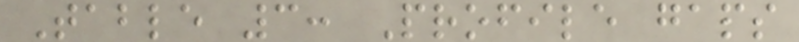Table 3: Profile gaps
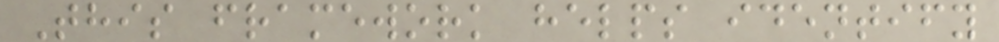This framework helps identify
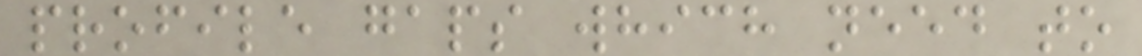profile gaps which need to
